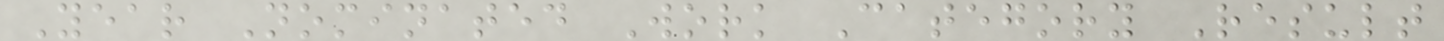Year Nominated Work Category Result
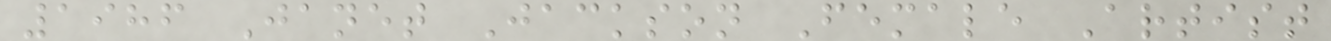1986 Janet Jackson Female Artist
